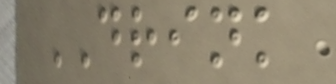DRINK
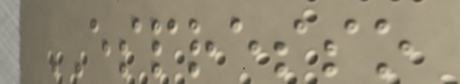ESPRESSO
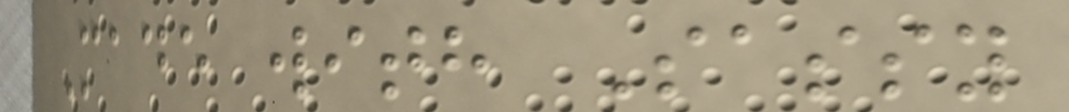Made with Sassy
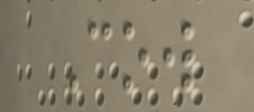Cow
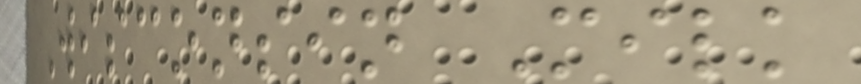Wisconsin Milk
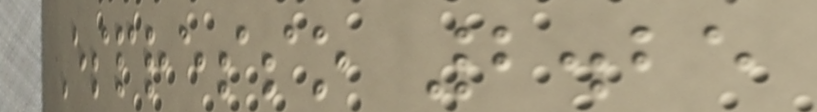Espresso 2.25
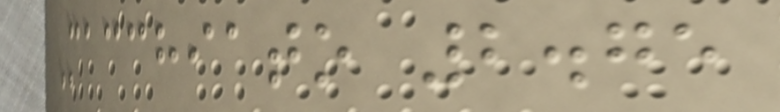Macchiato 2.75
